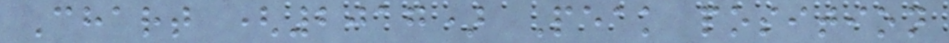Chart (2017) Peak position
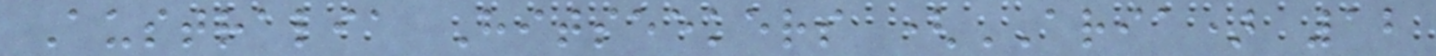Australia Hitseekers (ARIA) 12
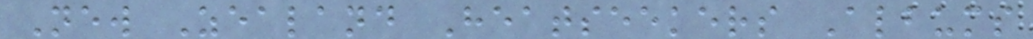New Zealand Heatseekers Albums
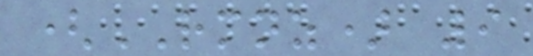(RMNZ) 9
